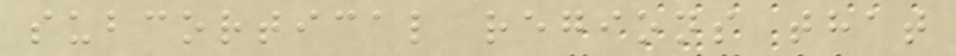subcortical regions that
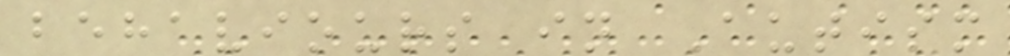behaviours in Autism
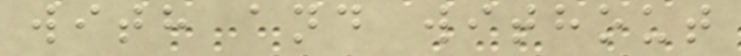with and without
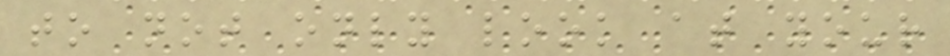to not only look at your
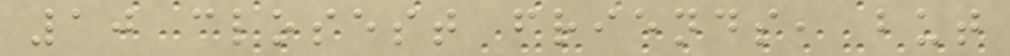10 closest friends, but
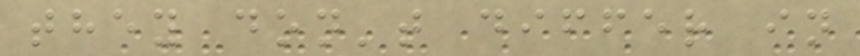they don't differ in
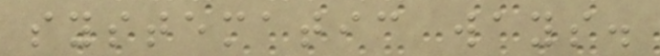systematic ways.
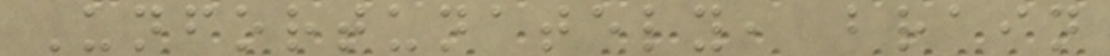Unfortunately, brain
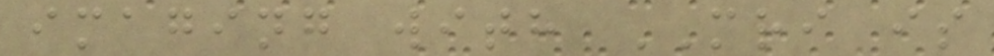imaging with MRI is
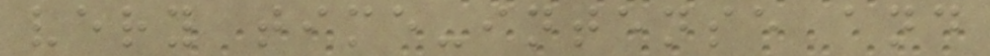very time-intense and
